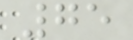75
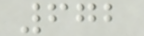672
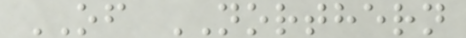OF NORTHERN
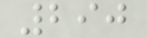290
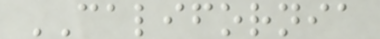CALIFORNIA
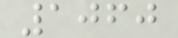1060
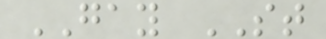GAY ST
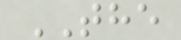THE
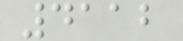4112
